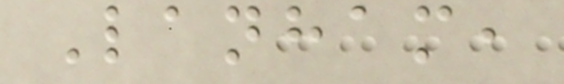Lanham,
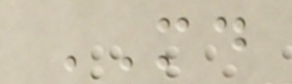MD
